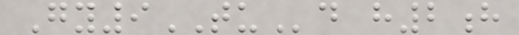Gy9TUd h2h
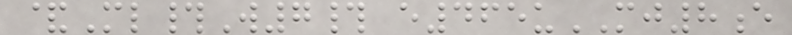&Ml#W7# e465uMJ8e
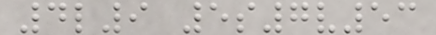4l9 5s7v53
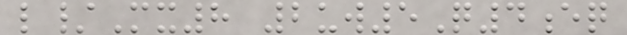l/Mx8 2uw5Q4eq
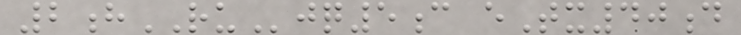2hRUjq5c eTx40d
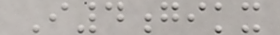I4gikx
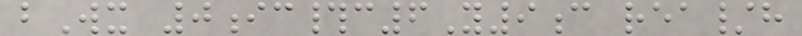bWx 0ic#c6Y9c rea/h
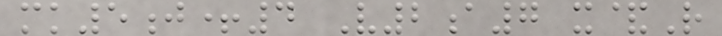mk5j+4 V2a7 x&R
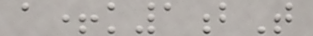a+k1bT
